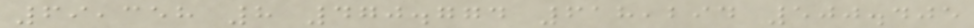69,358 8 470.774 618,294 500.405
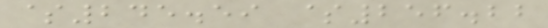$245.59 $256.22
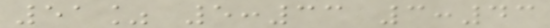51% 5:33 3:43
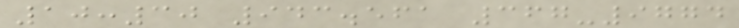10:30 943.561 367-9774
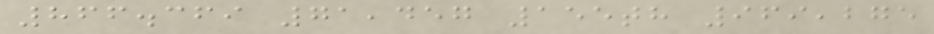866.369 71,457 155th 969,275
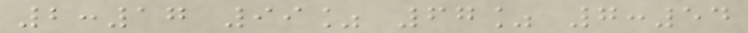2:17 99% 67% 7:54
